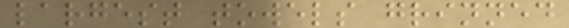largest towels grinned
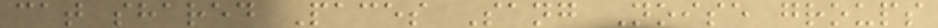cat shared Paces Sang Noise groups
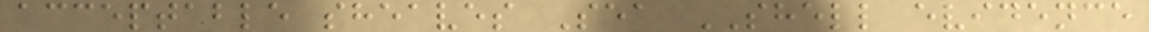acceptable sheaves Sea SHELL evidence
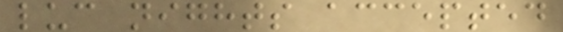luc nights accepted
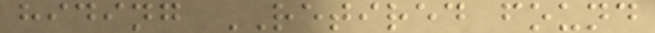hiding RETIRED found
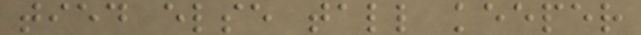tied else tall keeper
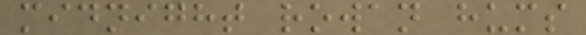midnight rowan hums
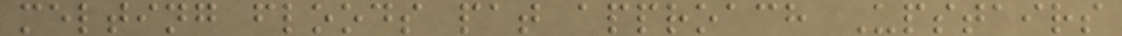melting floods pat approach Upstairs
